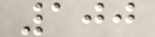100
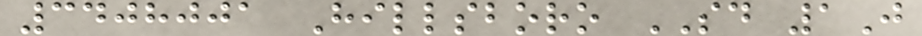3408001 Hillsboro SD 1J
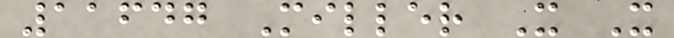11647 Miller X X
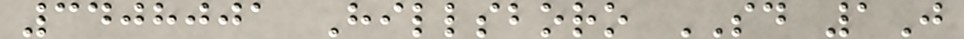3408001 Hillsboro SD 1J
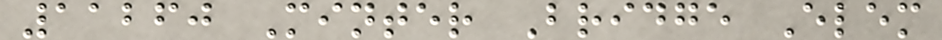11260 Minter Bridge Elem
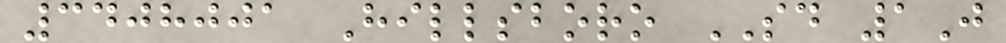3408001 Hillsboro SD 1J
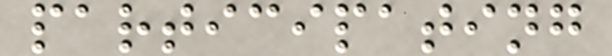participating
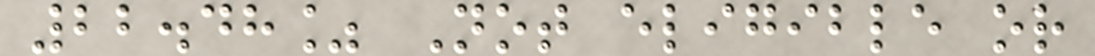22.48% Not eligible or
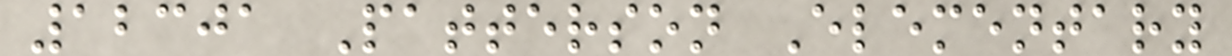12301 Patterson Elementary
